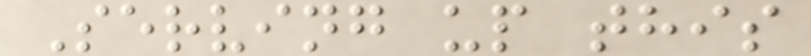Serving up this
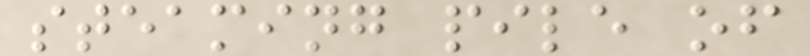steaming pile of
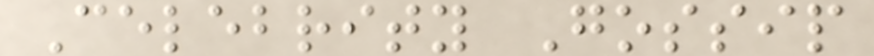Celebrity Gossip
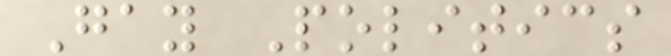Gay Politics
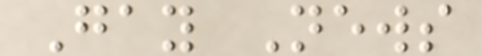Gay News
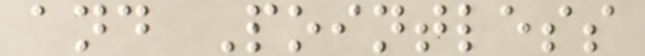and Pointless
